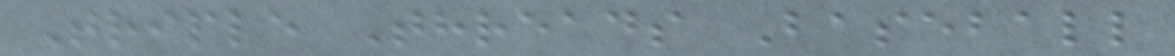Triple Threads Baseball
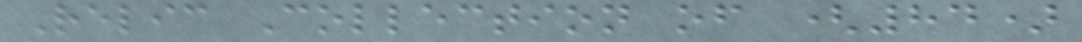Relic Collection of (84)
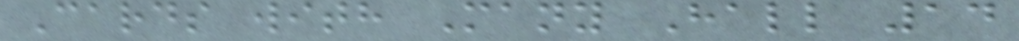Cards with Many Hall 14
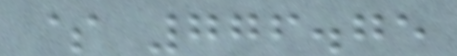$ 776.75
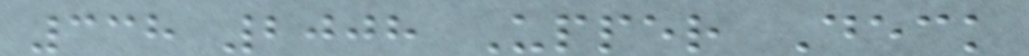338 2008 Upper Deck
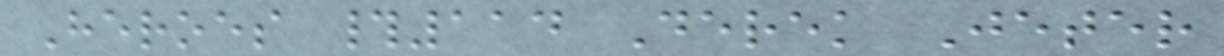Heroes #114 Derek Jeter
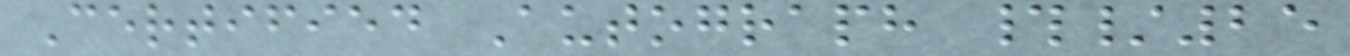Certified Autograph #/25
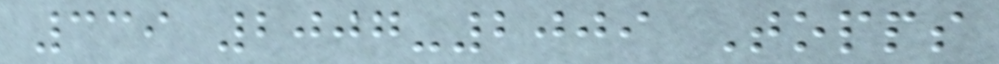339 2007-2009 Topps
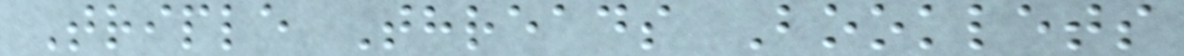Triple Threads Booklets
